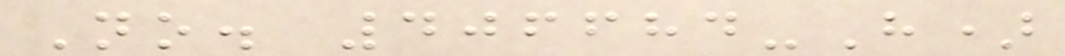No. 406684-H)
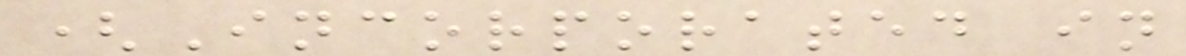(Incorporated in
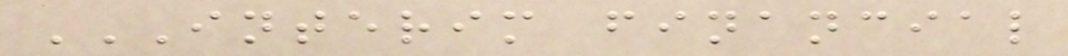INTERIM FINANCIAL
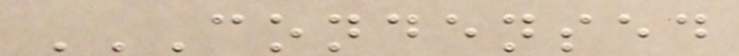CONDENSED
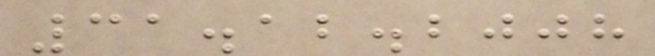31.12.2008
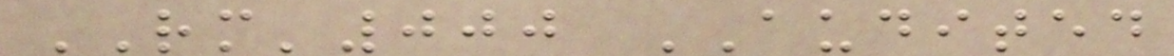RM'000 AUDITED
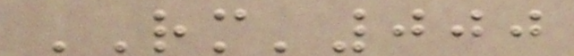RM'000
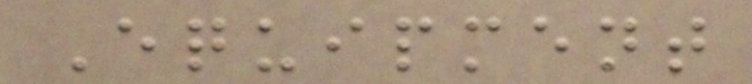Equipment
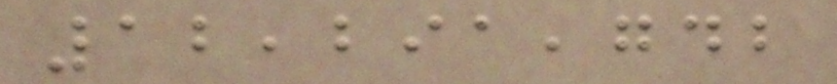12,291,742
